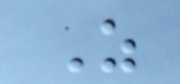As
